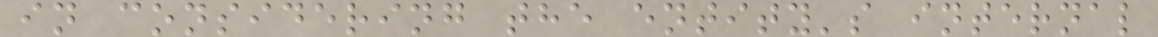in considering the entity's internal
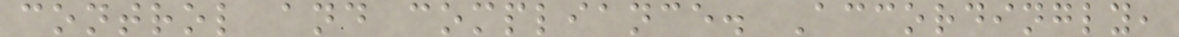control and compliance. Accordingly,
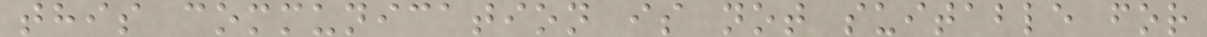this communication is not suitable for
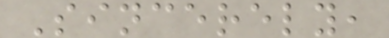Sincerely,
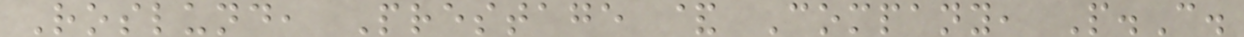Roslund, Prestage & Company, P.C.
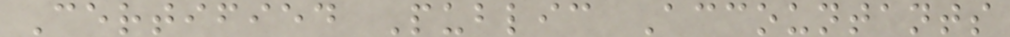Certified Public Accountants
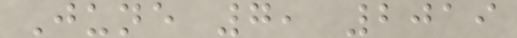June 7, 2019
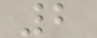2
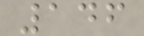146
